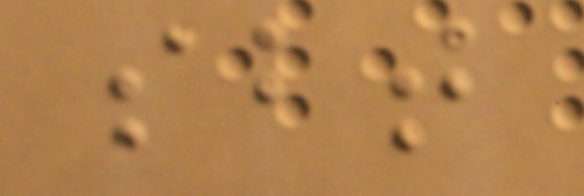sbt
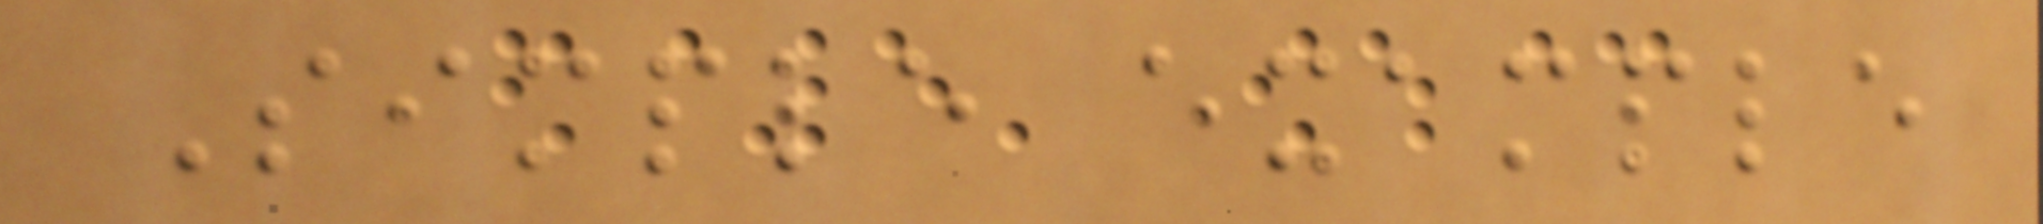Simple example
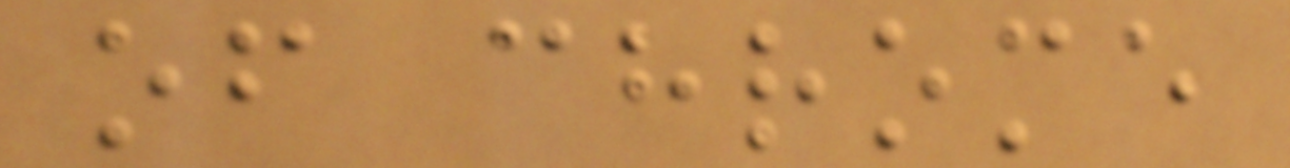of chrome
